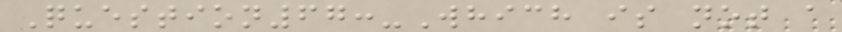Question67:-Which is not a
